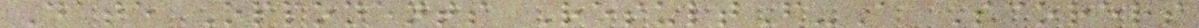Date Opponents ResultF-A Scorers
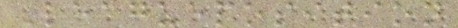Leagueposition
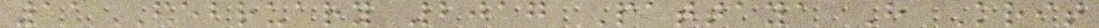11 February 2017 Pattaya H Krit
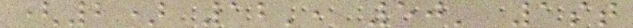(2) 12', 50' 1st
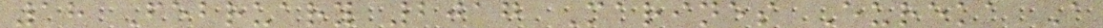18 February 2017 Marines Eureka A
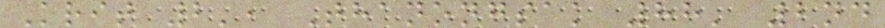Krit 2', Thanongsak 88' 2nd
